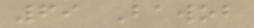69 Bawob
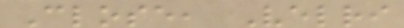Close, Velri
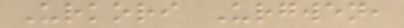Urkori Urgwen,
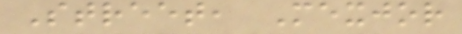Street, Mexjor
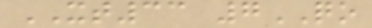XT33 7QO
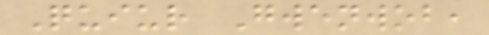Quiur Gwenwob,
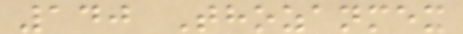140 Thozanmex
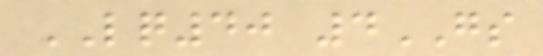LQ40 4GS
